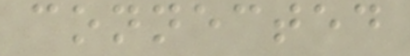connected
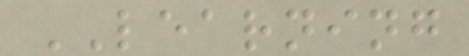LEARNING
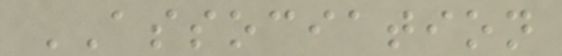ASSOCIATION
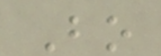Bo
